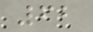62
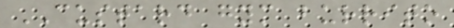CUSTARD gym burrito
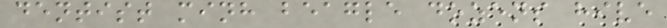dentist minh beagle dozens hive
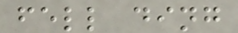fell ding
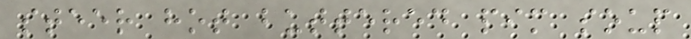steer hot buttered pim soup
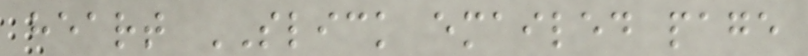heart SLICK emailed page
